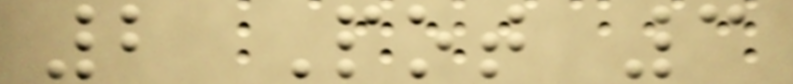2 Pot 3
